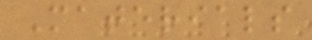Materials
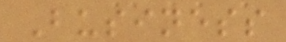Business
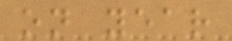on year
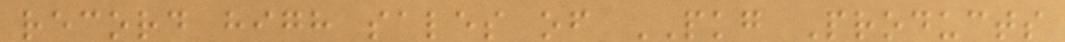record high sales of PKG Products
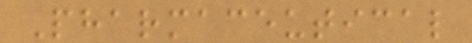Pharmaceutical
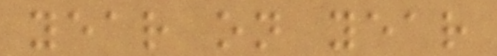year on year
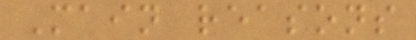Main reasons
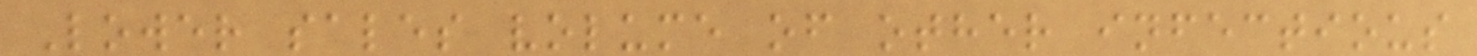Lower sales volume of other infectious
